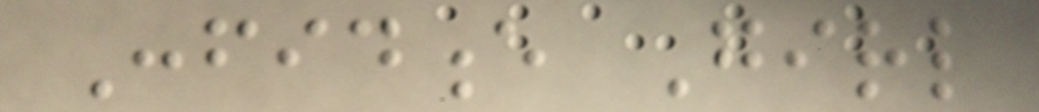Confidence Girl
